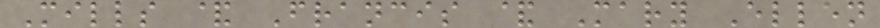Mills & Francis & Mary Ellen
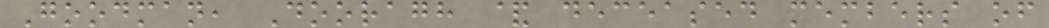Goodman, Dooragh & deceased members of
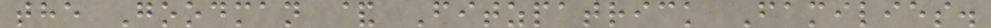the Goodman & Fitzpatrick Families.
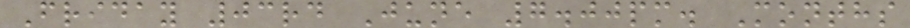Friday 03rd June 7.00pm. Months
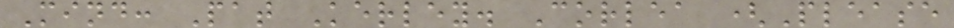Mind: Pat Kerley. Corlea (Please
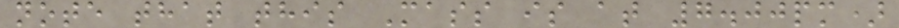note that this Mass is at 7.00pm)
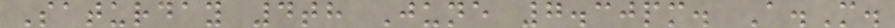Saturday 4th June 7.30pm. A.M.
